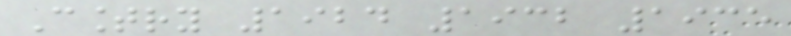Country 1924 1932 1935
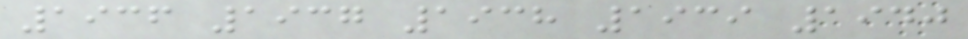1936 1937 1938 1939 1940
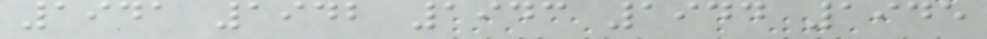1941 1942 1943 1944 1945
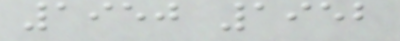1950 1952
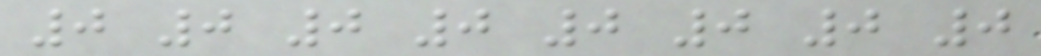0 0 0 0 0 0 0 0
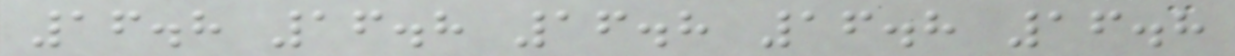16.8 16.8 16.8 16.8 16.8
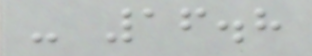- 16.8
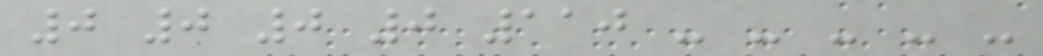0 0 0 0 110 - - - - -
